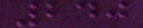240
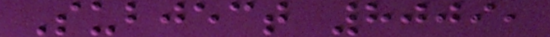Subject 8009,
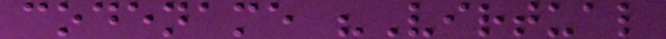codename "Virtual
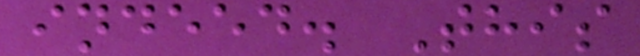indeed. This
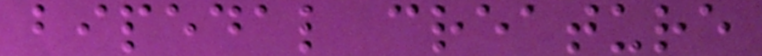bipedal creature
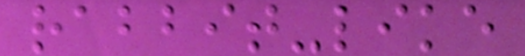rabbit-like
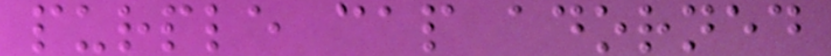purple cap adorned
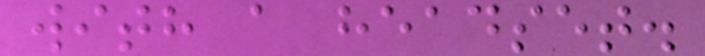with a headset.
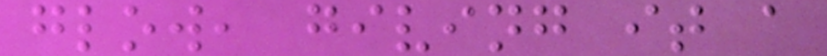glow, giving it a
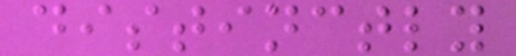distinctly
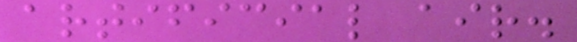artificial air.
